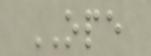OPE
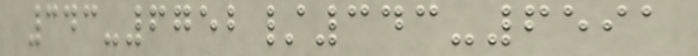343-6752/343-6591
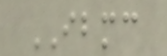IBMC
